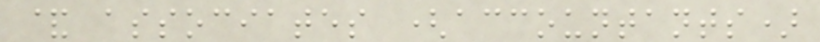& associates (accountants)
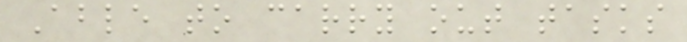Able to carry out tasks
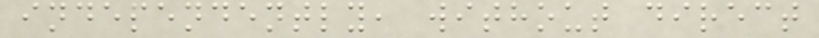independently, without direct
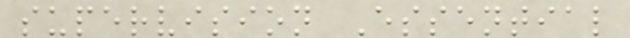supervision Essential
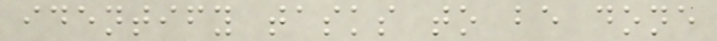identify tasks to be done
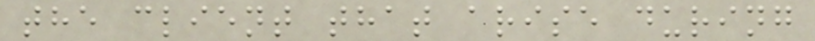the client that arise during
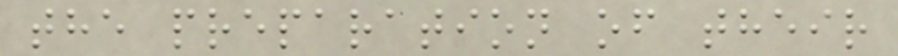the preparation of their
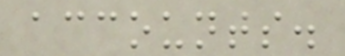accounts.
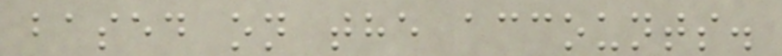based on the accounts.
